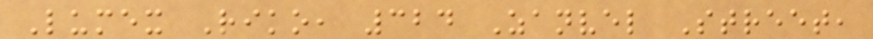Lumex Riko, 324 Zanvel Street,
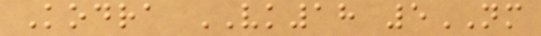Kodra VK18 5NM
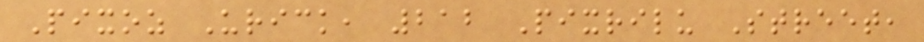Pixoz Urick, 212 Pixrilu Street,
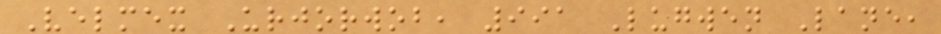Velmex Urjorwob, 991 Lugwen Lane,
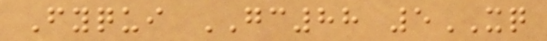Fyqui GC88 5XQ
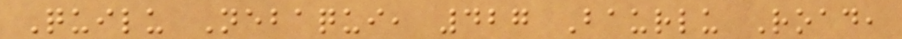Quilu Nebaqui, 427 Baurlu Road,
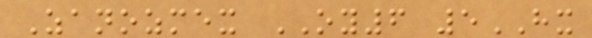Zanozmex OY6 5HX
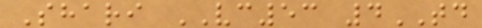Shari VC53 4TD
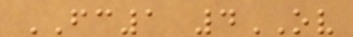FC1 4OV
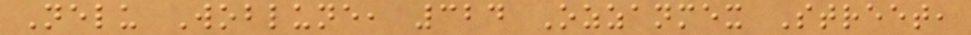Nelu Woblune, 324 Ozzanmex Street,
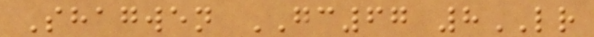Shagwen GC67 8LR
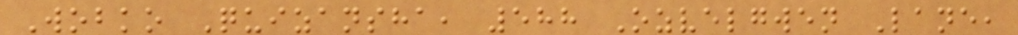Wobko Quizansha, 588 Ozvelgwen Lane,
